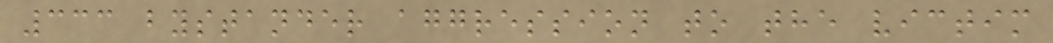333 bystander aggression to the victim
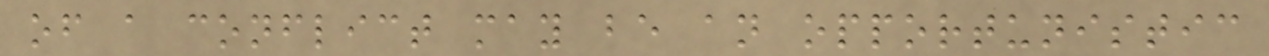of a conflict may be an opportunistic
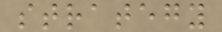strategy
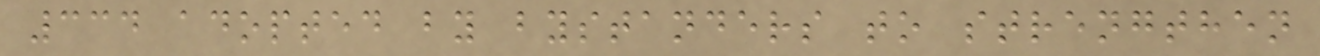334 adopted by bystanders to strengthen
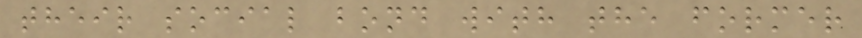their social bond with the former
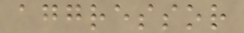aggressor
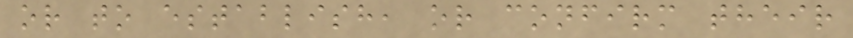or to establish, or confirm their
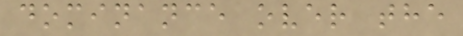dominance over the
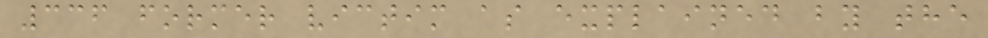336 former victim as explained by the
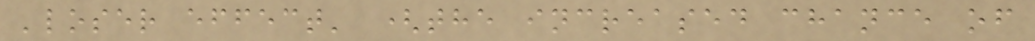'loser effect' (the increased chance of
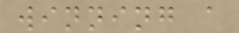winning a
